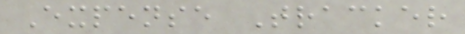Expense Tracker
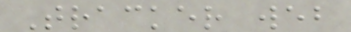Tracker web
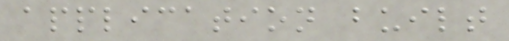application built
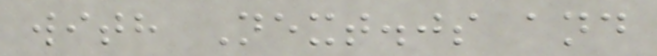with Next.js and
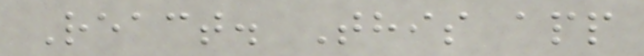React. This app
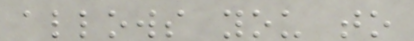allows you to
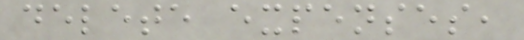delete expenses,
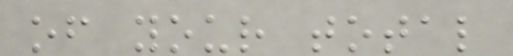of your total
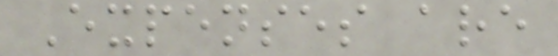Expenses are
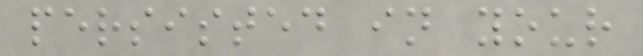persisted in your
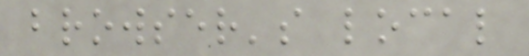browser's local
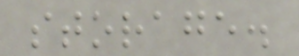storage.
